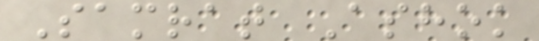Samrat Ashok
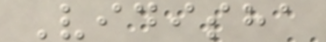Vidisha
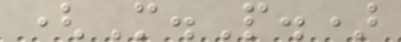(M.P.)
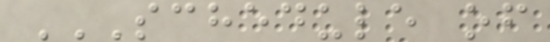SCHEDULE OF
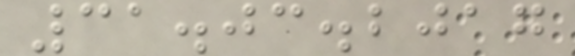31.03.2017
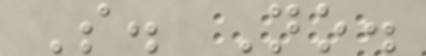S. No.
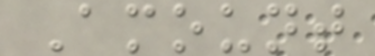Amount
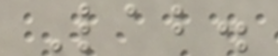Lab.
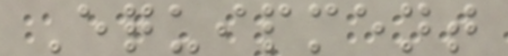Equipment
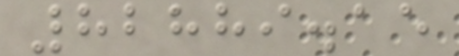82889.15
